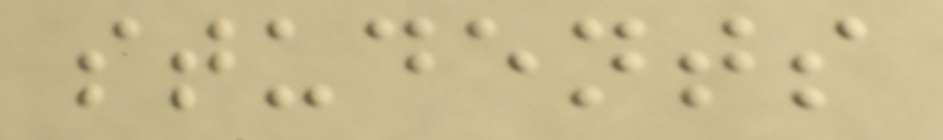students
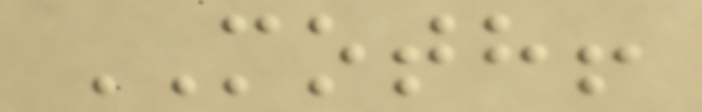MOTH!
